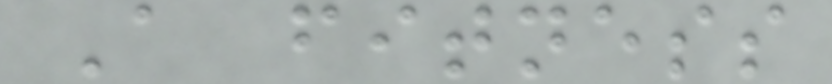A fitness
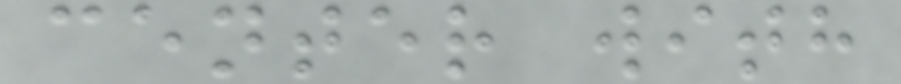center with
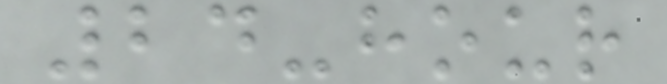24-hour
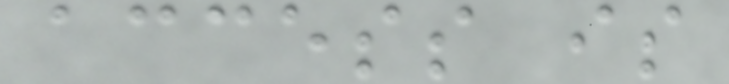access is
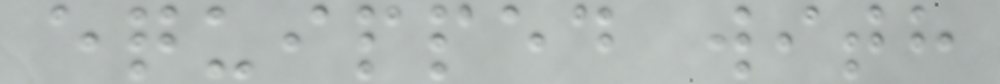equipped with
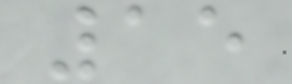15
